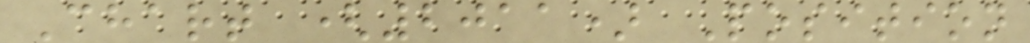Chart (2011) Position
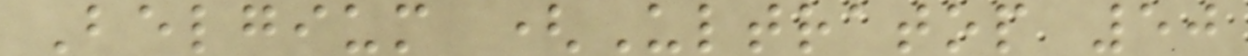Belgium (Ultratop 50
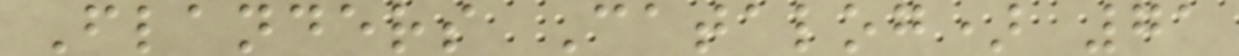Flanders Catalog) 71
